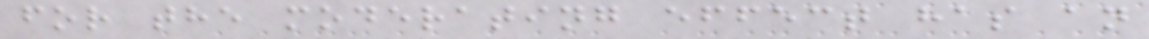for the moderating effect has an
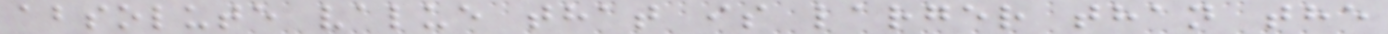absolute value that is larger than the
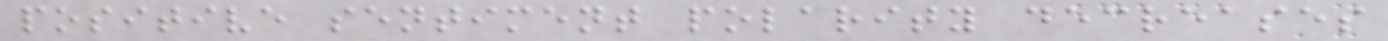positive sentiment polarity decreases
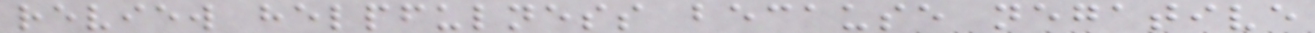review helpfulness because negative
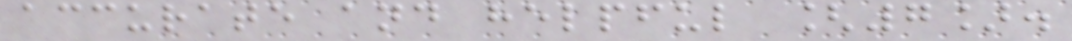accurate and helpful [7].
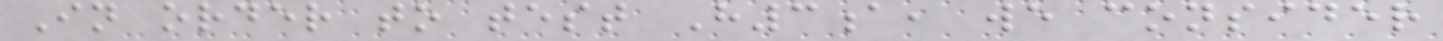In order to test H3a, we consider
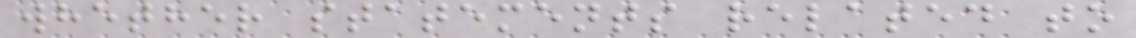whether statements related to
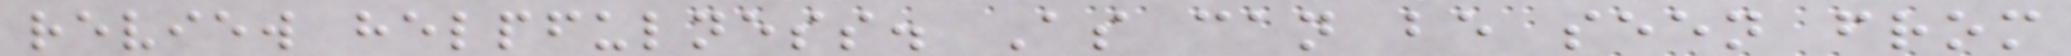review helpfulness. As can be seen from
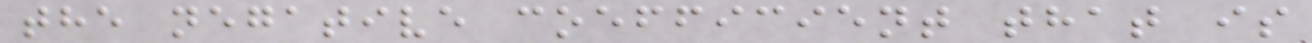the negative coefficient that is
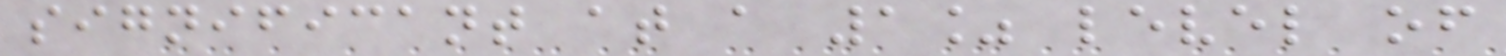significant at a 1% level of
